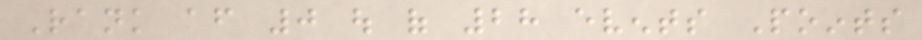Rank after 0 out of 28 events Points
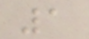1
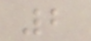2
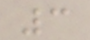3
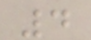4
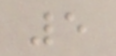5
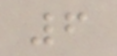6
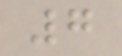7
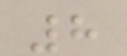8
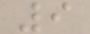9
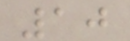10
